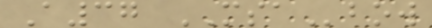A37 MSAbow
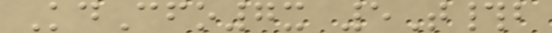KdCfo7x 5T#b
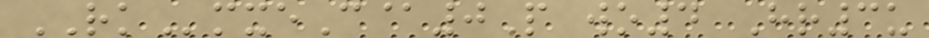RKmxeC@0P wo4 Hr3u
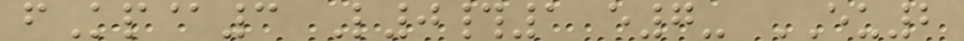fKp@3 L0#1 e7- EU2
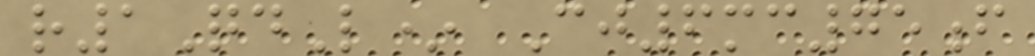r1QdL* Cj6mc75f
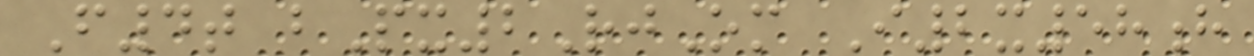F4t bPx2RjOm I2x58h
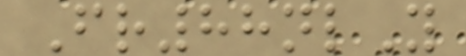Fr88nlY
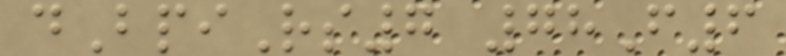dBpiRs7 78F6
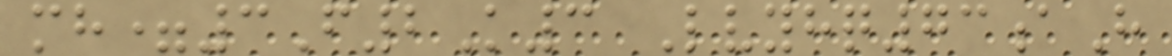mh=3F2K3 Lvyhq73aH
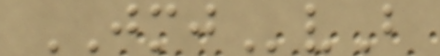JMJvB
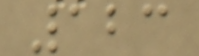123
